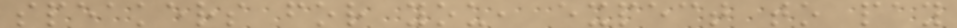speakers for you, expect to pay
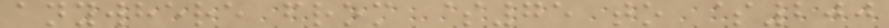anywhere from $75 to $200
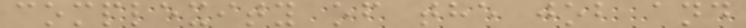complexity of the job and
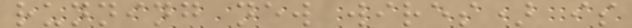running new wires) is
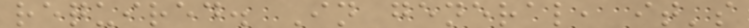required. In general, it's
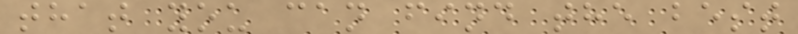that you can find the best
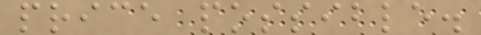price possible.
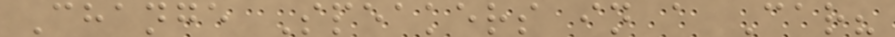Change Speakers in a Car?
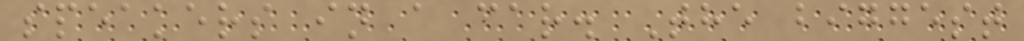speakers in a car. The biggest
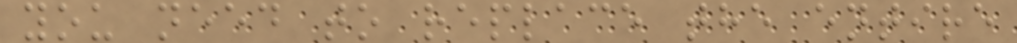you need to replace the entire
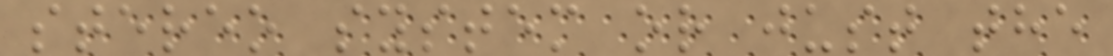stereo system or just the
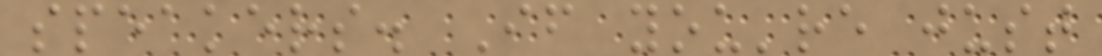speakers. If you're just
